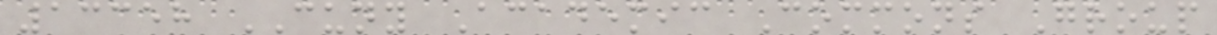13358 CUNY Academic Commons Group
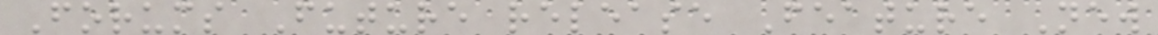Forums Future release Feature New
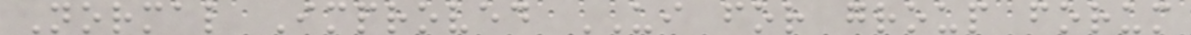Normal Improved UI for group forum
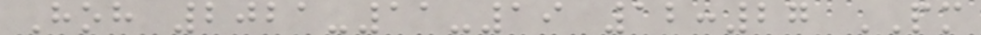Hoh 2021-11-19 12:27 PM
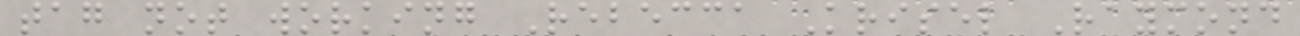tag not working Rebecca Krisel Raymond
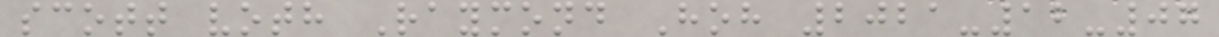scott voth Raymond Hoh 2021-12-07
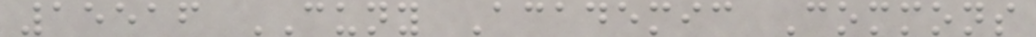15516 CUNY Academic Commons
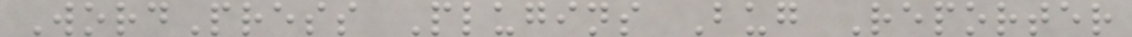WordPress Plugins Bug Reporter
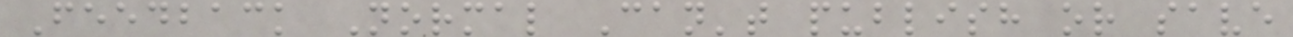Feedback Normal Can't publish or save
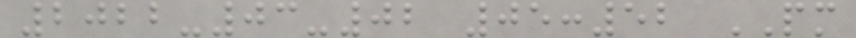2022-03-02 05:52 PM
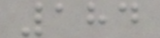184
